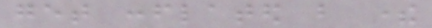get conflated but there
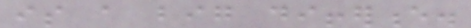is a big difference.
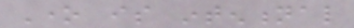One is intentional
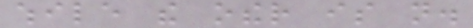while the other is not.
